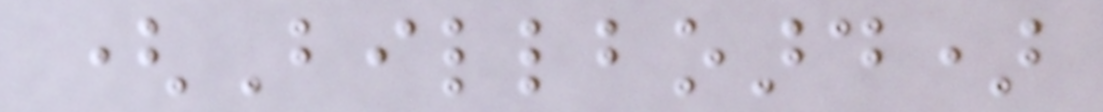(Billboard)
